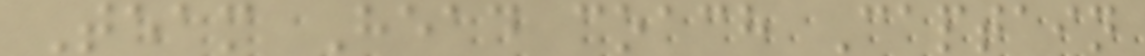Team Head coach Captain
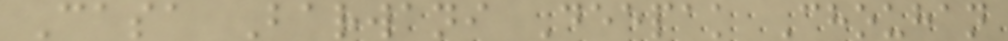Casa Barwani Deepak Chouhan
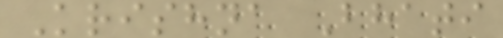Krishna Bhati
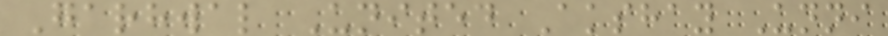Garhwal United Akshay Unni
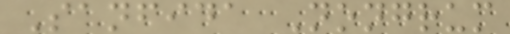Sanfida Nongrum
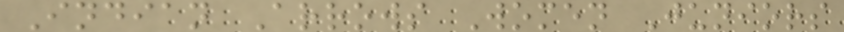Indian Arrows Women Juniors
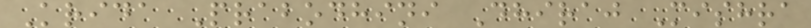Krida Prabodhini Dhiraj Mishra
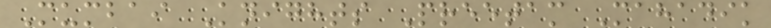Mumbai Knights Preetam Mahadik
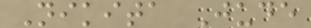Nikita Jude
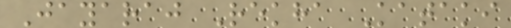Jayaraj Rekha Kataki
